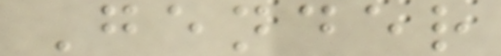Gender
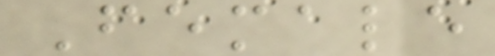Female
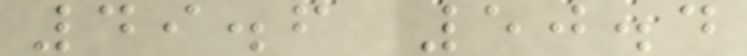49.6 50.4
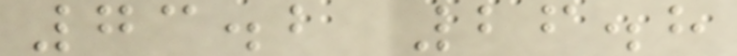73.2 26.8
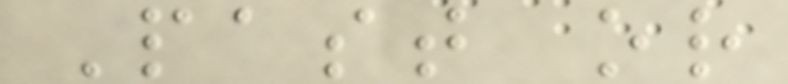Past or
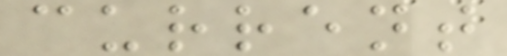current
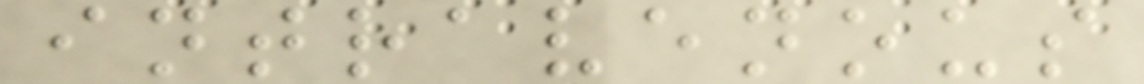intravenous
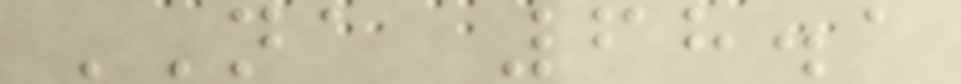NA 68.1
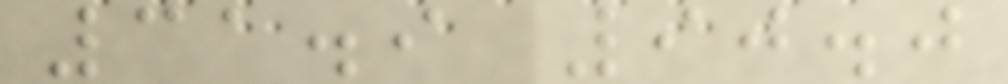31.9 90.0
